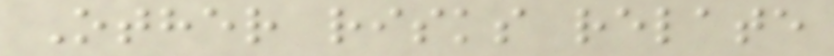Other risks relate
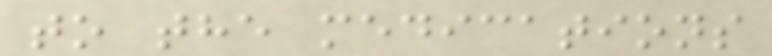to the medications
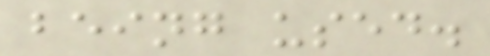being used.
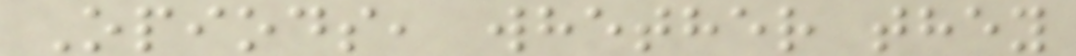Opiods, whether they
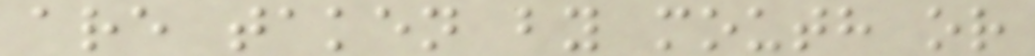are taken by mouth or
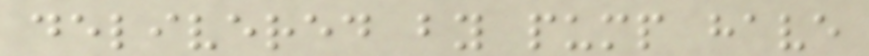delivered by pump have
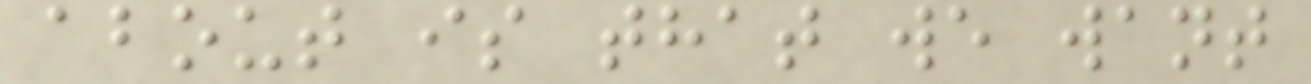about is that we want
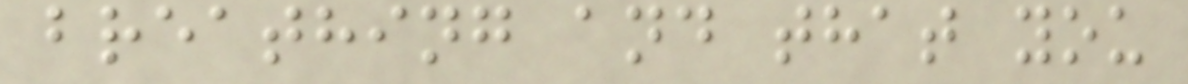breathing and that you
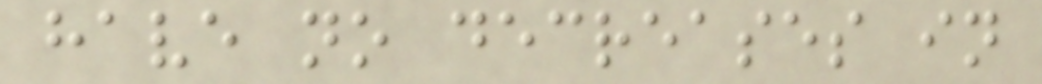have no decreases in
